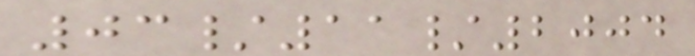03/11/2004
